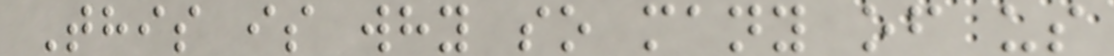This is why so many of us
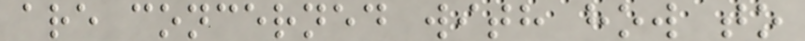are concerned with how to
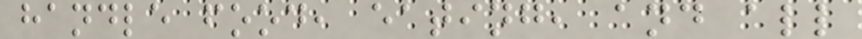handle food, eating, and all
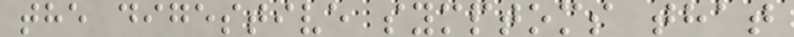the digestive symptoms that
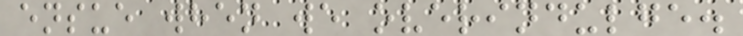ensue when we overindulge.
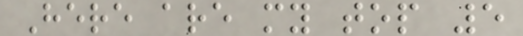Here are my top 5
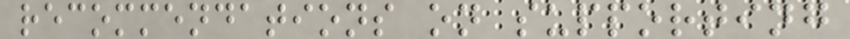recommendations on supporting
